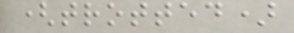(trotted)
